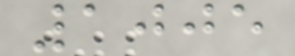1005
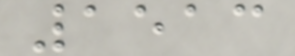1513
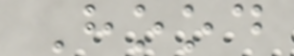Hood
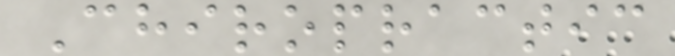Chiropractic
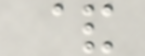&
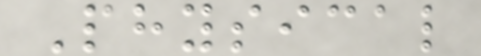Physical
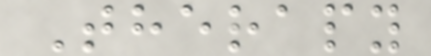Therapy
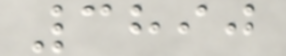3890
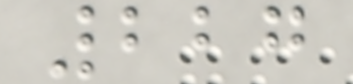227
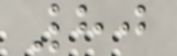80
